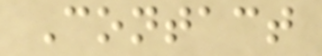Contact
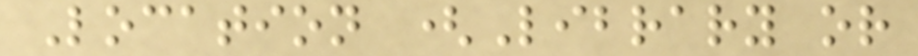Location (Library or
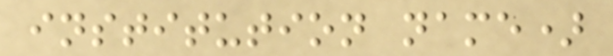institution name)
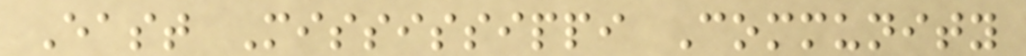East Mississippi Community
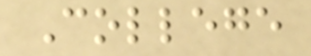College
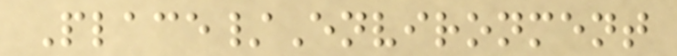Place/Environment
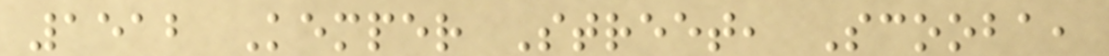1512 Kemper Street, Scooba,
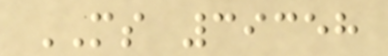MS 39358
